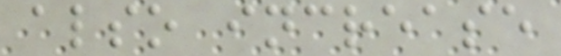also increase
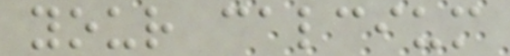your calcium
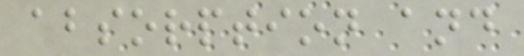absorption and
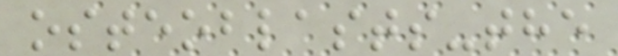osteoblasts-the
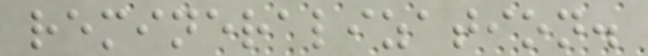remineralization.
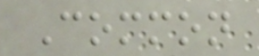Common
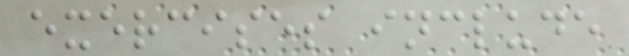exercises include
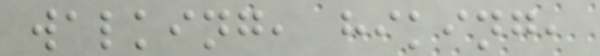walking, hiking,
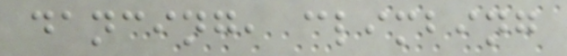dancing, climbing
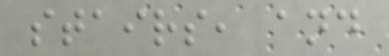stairs, and
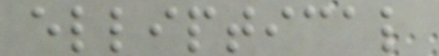elliptical
